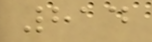814
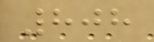808
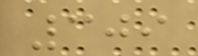309
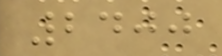2400
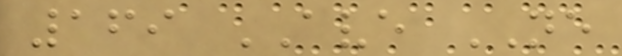169 AVE NE
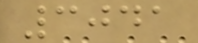3041
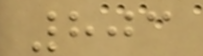803
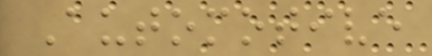Automotive
